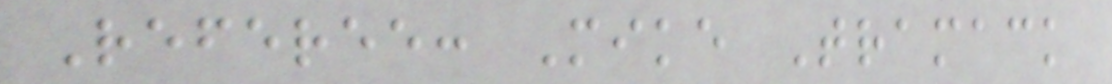Referee: Mike Tramack
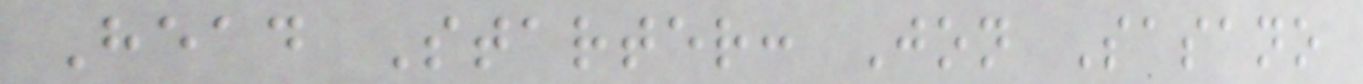Head Starter: Jon Sasano
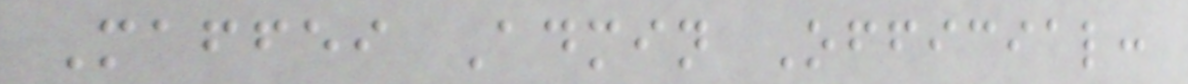Maffei Admin Official:
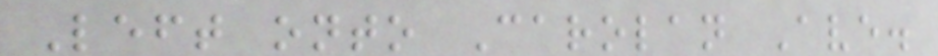Left onto Carolan Ave.
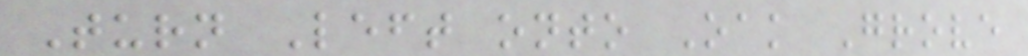Turn Left onto Oak Grove
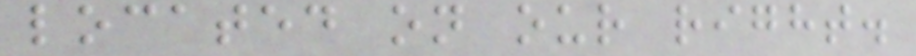located on our right.
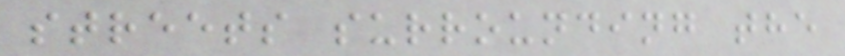streets surrounding the
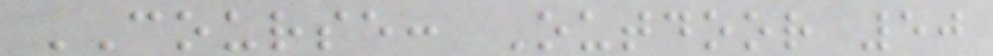COURSE: Outdoor 50
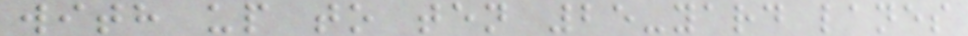with up to ten 25-yard lanes
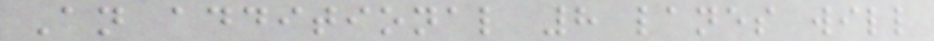An additional 8 lanes will
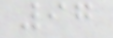97
